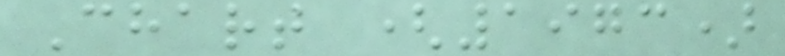Chart (1973)
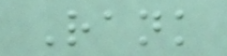Rank
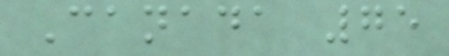Canada 75
